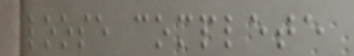loose complete
